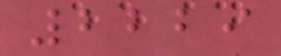2229
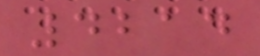4214
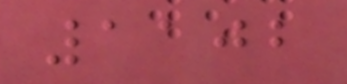1102
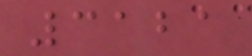3121
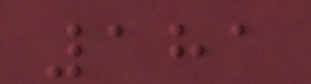181
